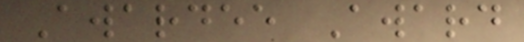Awardee Award
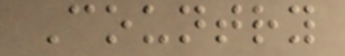Country
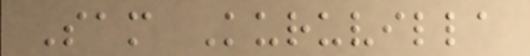Sam Kuruvilla
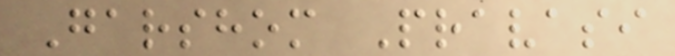Garshom Pravasi
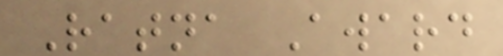Ratna Award
